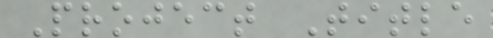Project Title
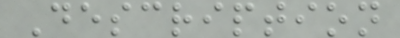Description
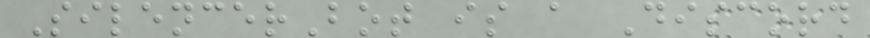SilencerBot is a Discord
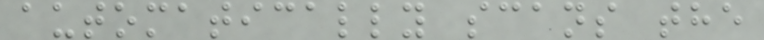automatically scans the
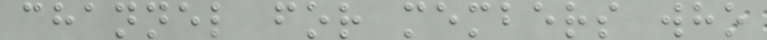channel for members who
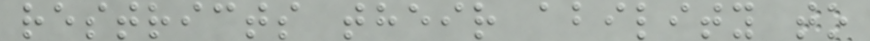restricts their ability to
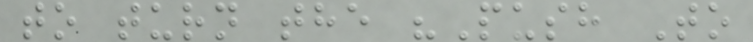to turn the "Push To
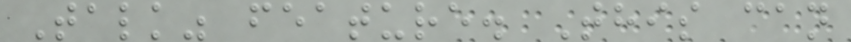Talk" feature. This can
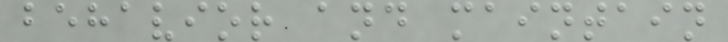behavior and maintain
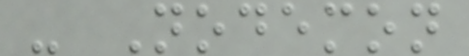- Nodemon
